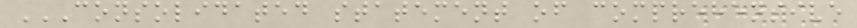CONSOLIDATED STATEMENT OF COMPREHENSIVE
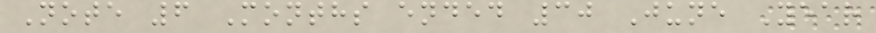Note 6 Months ended 30 June Year
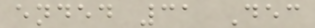ended 31 Dec
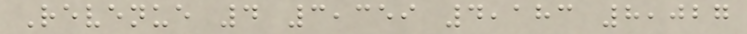Revenue 4 3,359 4,183 8,027
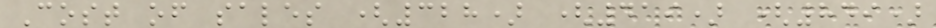Cost of sales (328) (419) (849)
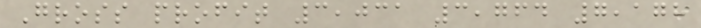Gross profit 3,031 3,764 7,178
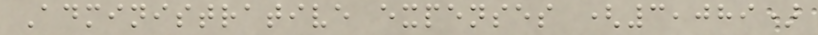Administrative expenses (3,089)
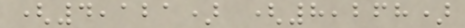(4,121) (8,268)
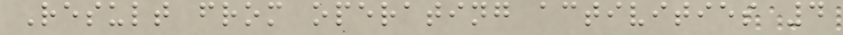Result from operating activities 4
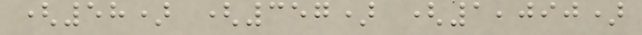(58) (357) (1,090)
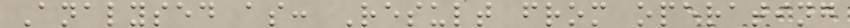Analysed as: Result from operating
